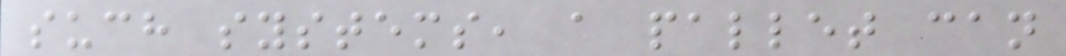such systems, a pallet can
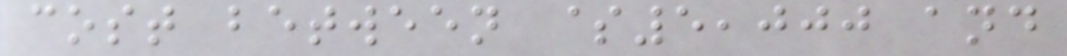cost between $5,000 and
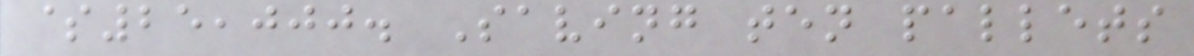$25,000. Saving ten pallets
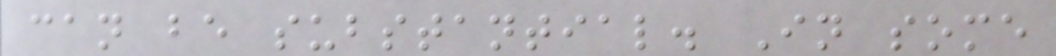can be substantial. In some
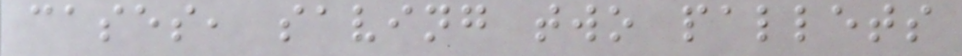cases, saving two pallets
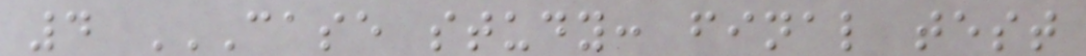4 CASE STUDY: FINAL TEST
